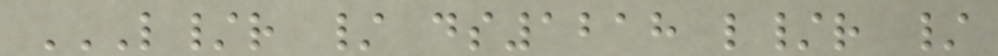L/R / DS1218 L/R /
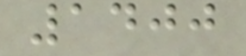1400
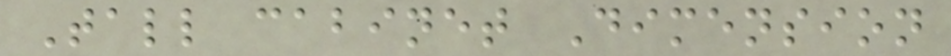Tall cabinet Dimension
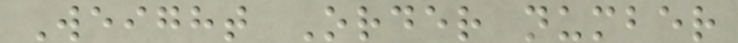Weight Order number
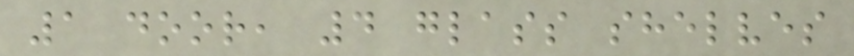1 door, 4 glass shelves
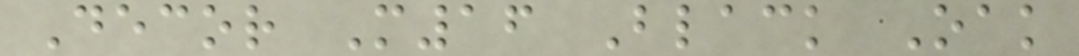Decor M16 Black Oak
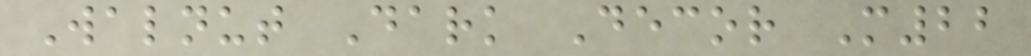Walnut Dark Decor M22
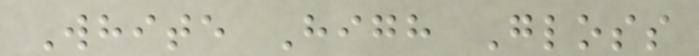White High Gloss
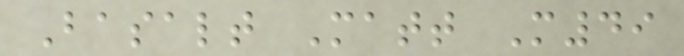Basalt Matt M49
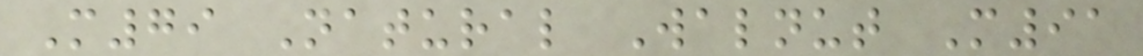M79 Natural Walnut M91
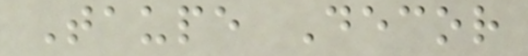Taupe Decor
